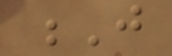J
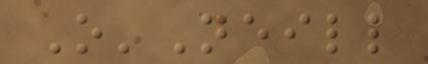O'Neill
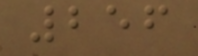256
